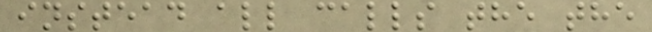instead all calls the the
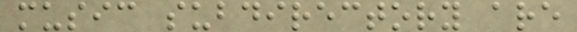music subdirectory are
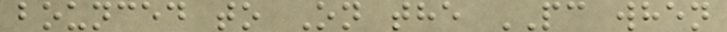bounced to On the PC when
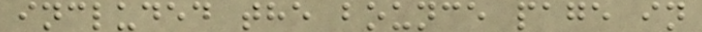included the bounce page in
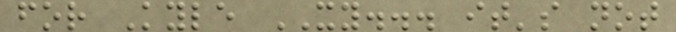for Kyle XY... it's not
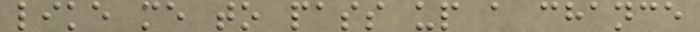like me to pass up a chance
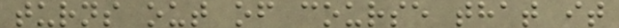turns out of course that it
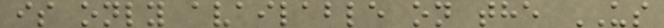is only available on the US
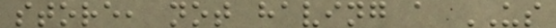store, not having a US
